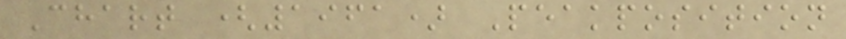Chart (1961) Peakposition
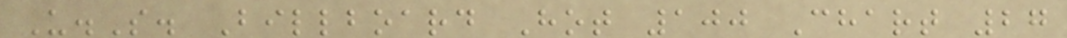U.S. Billboard Hot 100 Chart 27
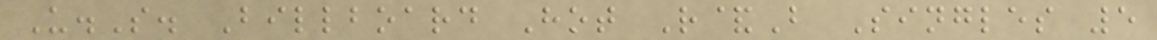U.S. Billboard Hot R&B Singles 5
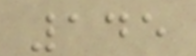145
